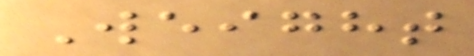Weight
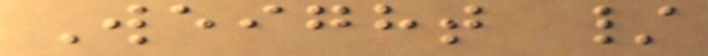Weight /
